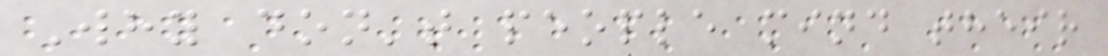Why don't people mind their
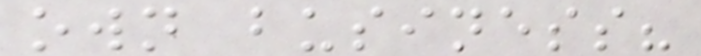own business?
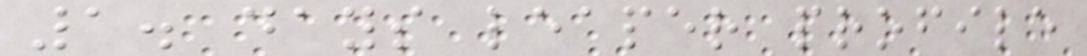1. days leaper profile
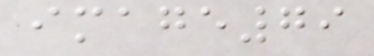image79
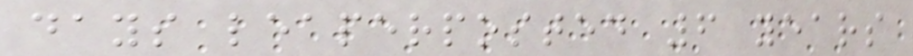days leaperposted 6 years
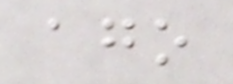ago
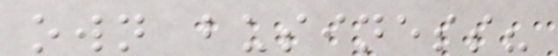own business?
